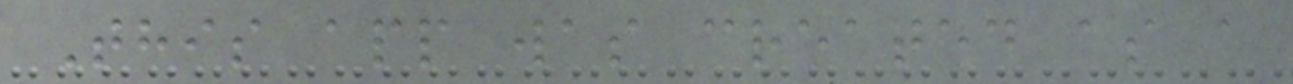This app was created as a
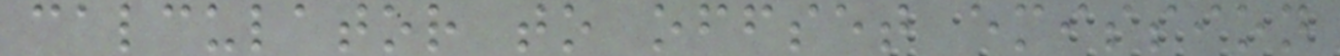calculator to offset emission
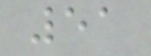51
